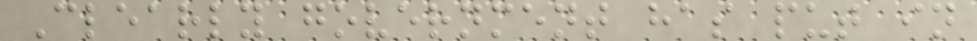Clearly government has put in
